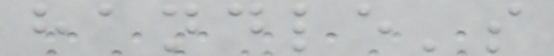handle's
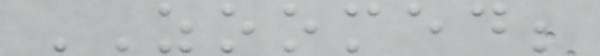ZOOMED;
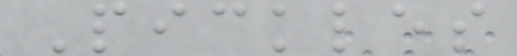Pickles
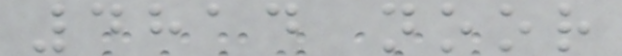4814 noor
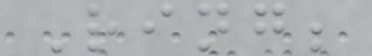Ring;
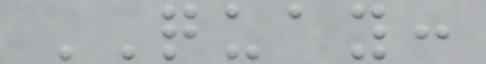QUAY:
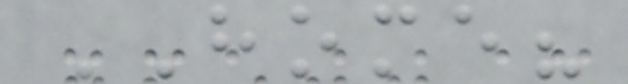HOME?
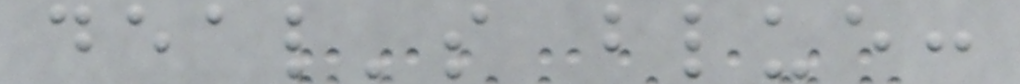deal's blue:
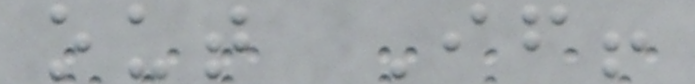out If!
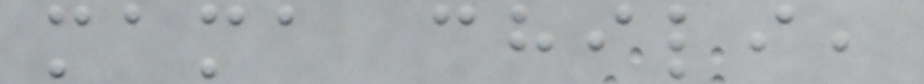mama chili,
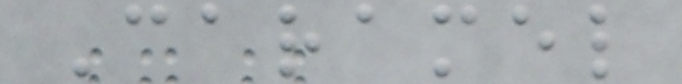Caramel
